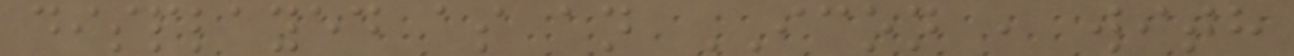displayed as an ICON , with
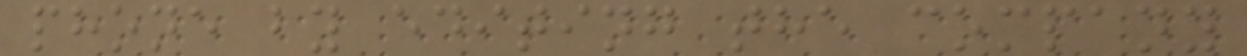phone by editing the company
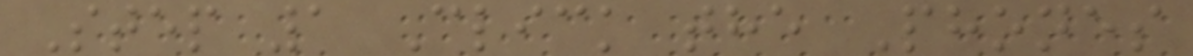Step 1 Click the Phones
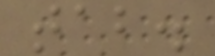tab.
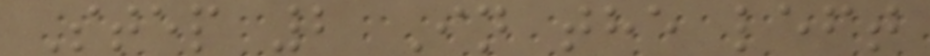Step 2 In the left
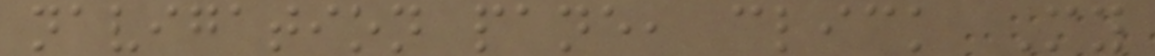navigation pane, click My
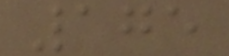175
